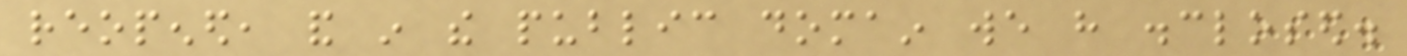reopened, and in the public domain we have disclosed.
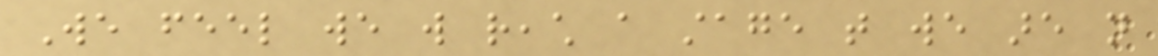We feel we will reach a stage that we are not
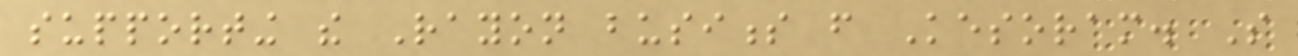supporting the Rayon business from Kesoram. So
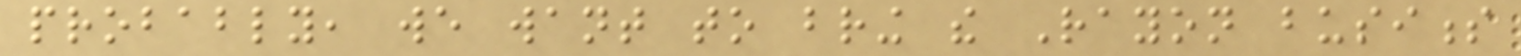probably, we want to bring the Rayon business
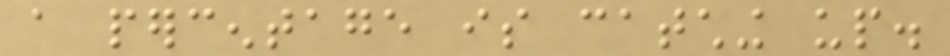a percentage is catching up.
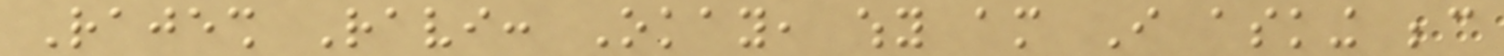Rajesh Ravi: Okay, why am I asking because
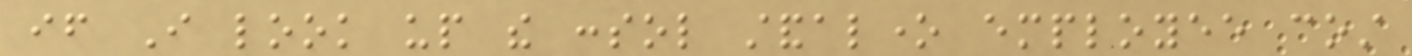if I look up the consol standalone employee cost
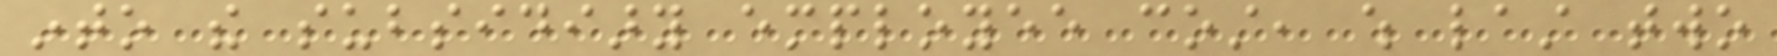into the subsidiary employee cost, which last two
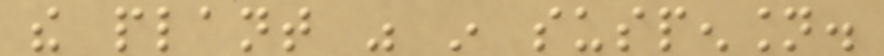the plant was in suspension.
